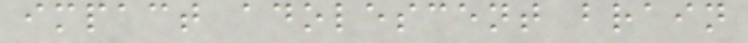impact adolescent brain
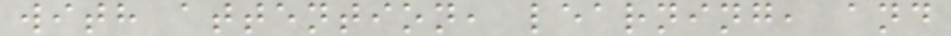with attention, learning, and
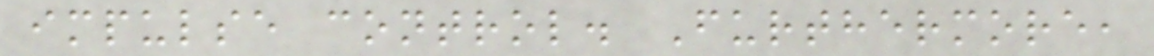impulse control. Furthermore,
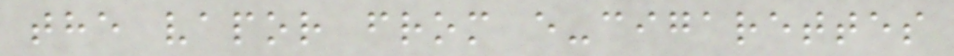the vapor from e-cigarettes
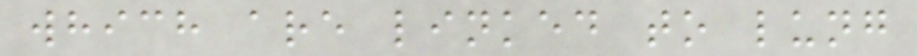which are linked to lung
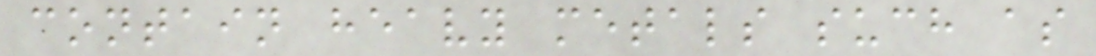contain heavy metals such as
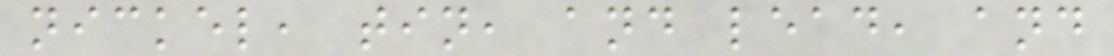nickel, tin, and lead, and
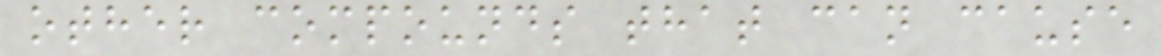other compounds that can cause
